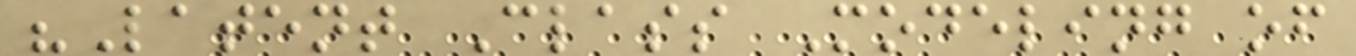"Latent Class Modeling of
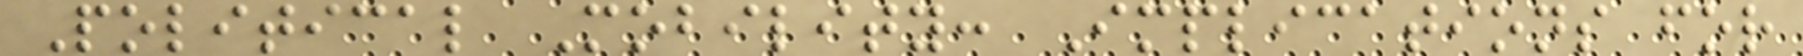Political Mobility: Implications for
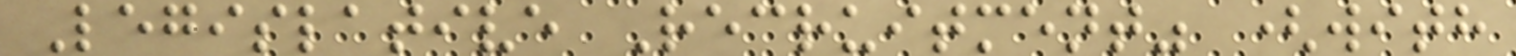Legislative Recruitment" (with
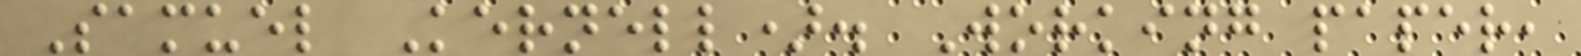Samuel Kernell). Working paper,
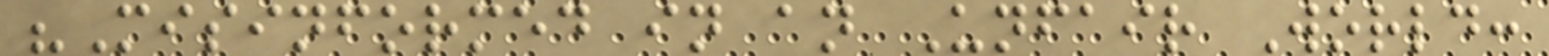"Misinformed in an Unfair World:
